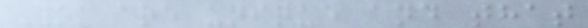You are unique and that
